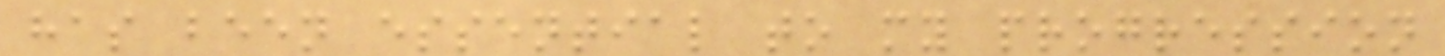has been essential to my progression
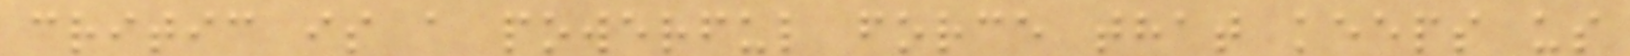critic is a powerful force that keeps us
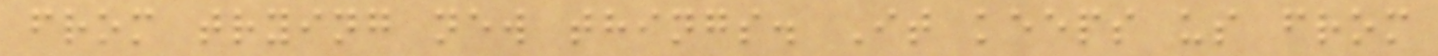from trying new things. It keeps us from
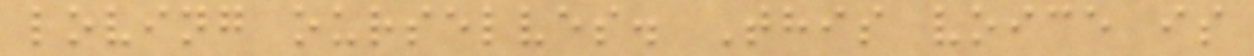loving ourselves. This voice is
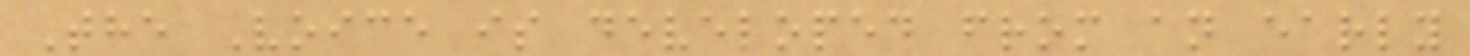The Voice is developed from an early
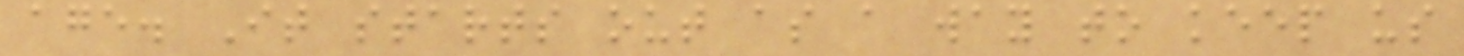age. It starts out as a way to keep us
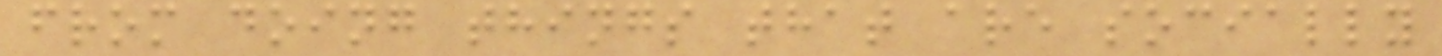from doing things that are socially
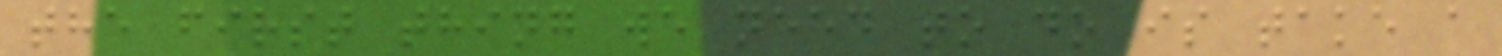the first thing we need to do is take a
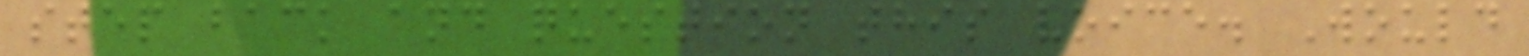step back and question this voice. Would
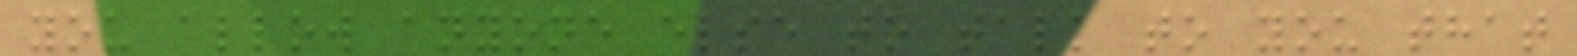you allow anyone else to talk to you that
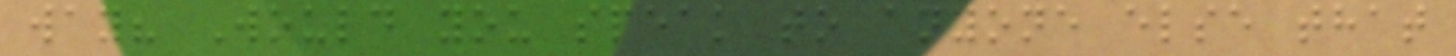way? Would you speak to anyone else that
